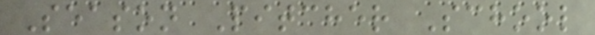Season Pitcher School
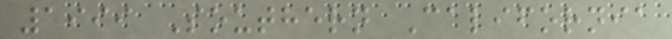1999 Southern California
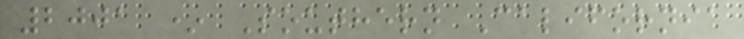2001 * Southern California
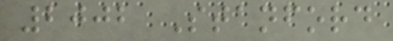2002 Stanford
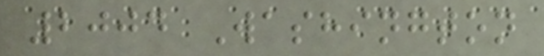2004 Washington
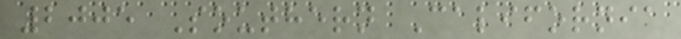2005 Southern California
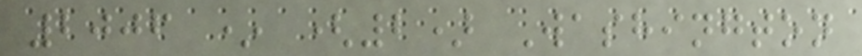2006 * (2) Washington
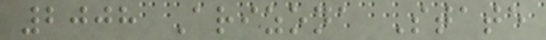2008 Arizona State
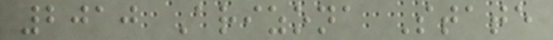2010 Arizona State
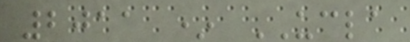2011 * UCLA
